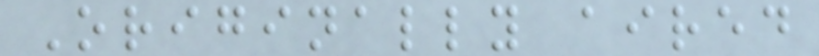Originally aired
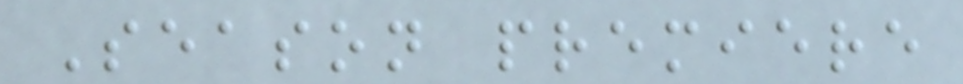Season premiere
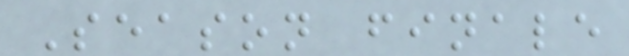Season finale
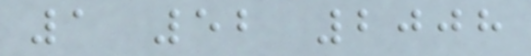1 52 2008
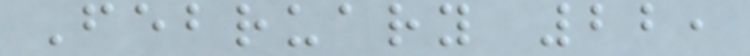February 22,
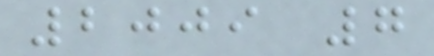2009 7
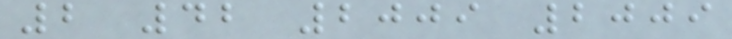2 42 2009 2009
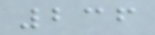236
